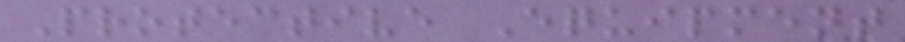Protective Equipment
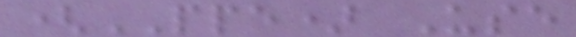(PPE) Use
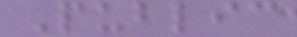Public
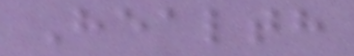Health
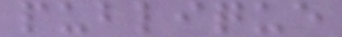publique
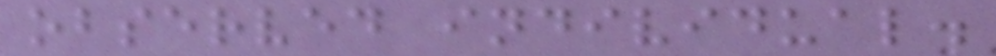observed individual.
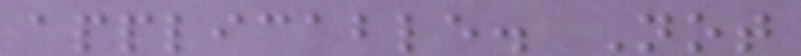applicable. Not
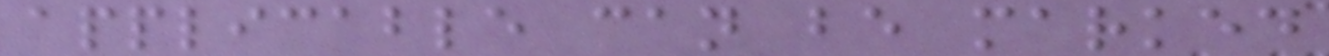applicable can be marked
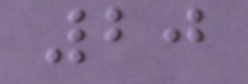20
